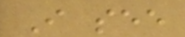I see
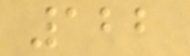122
